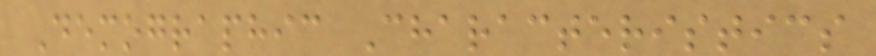Demographic Characteristics
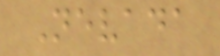Nevada
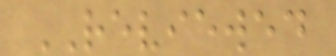REVIEWED
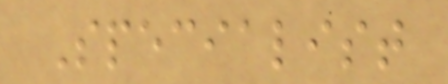Specialist
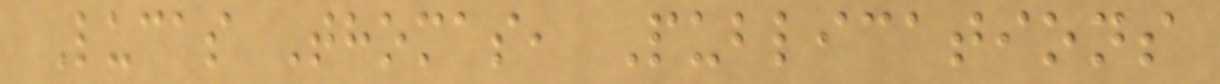Lucas Thomas, Publications
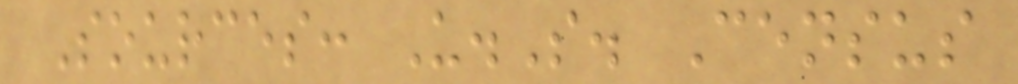Sources: U.S. Census
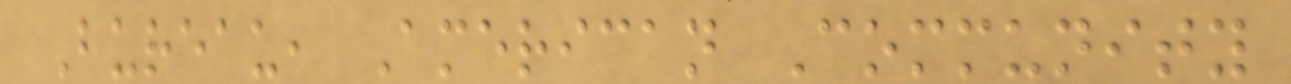Bureau, American Community
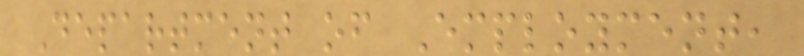Department of Employment,
